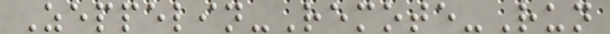Zeppelin-Remote-Run
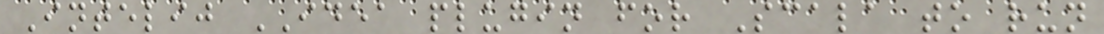Intelij IDEA plugin for Scala to run
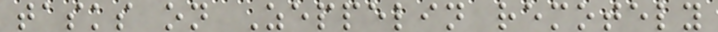tasks on Zeppelin remotely
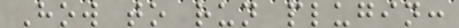How to run plugin:
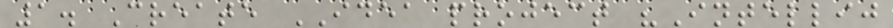1. Create IDEA project "Intellij
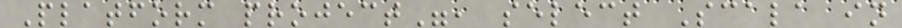Platform project", select Scala in
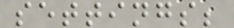settings;
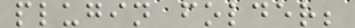plugin folder;
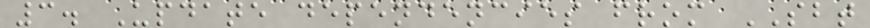3. Update dependencies from SBT
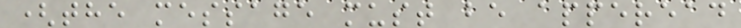(the message must be apperead
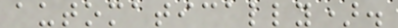automatically).
